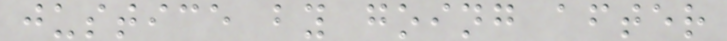justice by going after
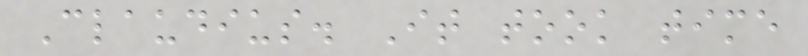Claudius. It took time
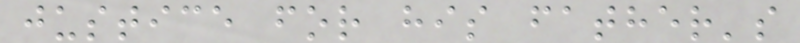justice for his father's
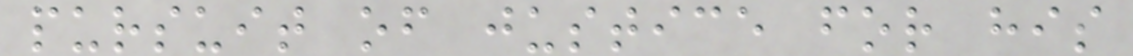pursuit of justice for his
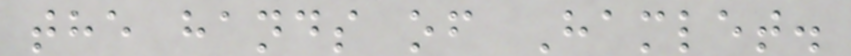the hands of Hamlet.
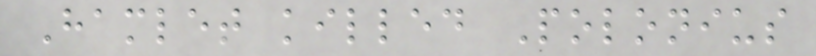Hamlet killed Polonius
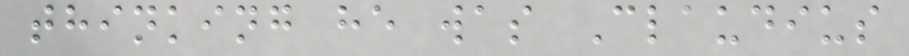thinking he was Claudius
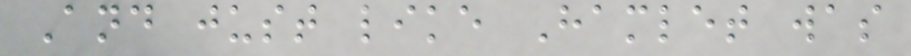And just like Hamlet was
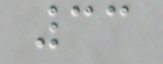33
